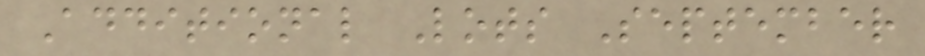Additional Lots September
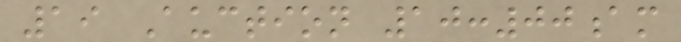19 Auction 10:00am
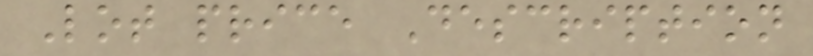Lot price Description
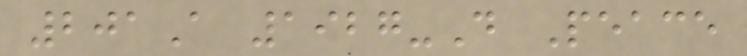201A 1927-D Peace
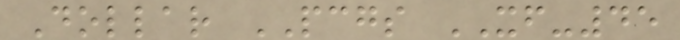Dollar PCGS XF-45
